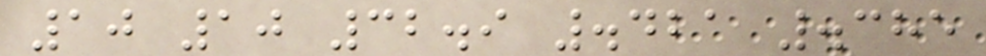10 10 32.9 .421 .385
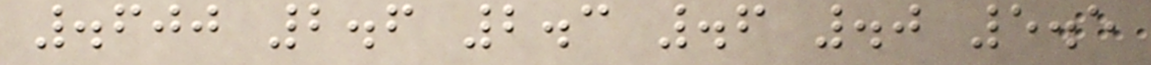.600 2.6 2.3 .6 .0 5.5
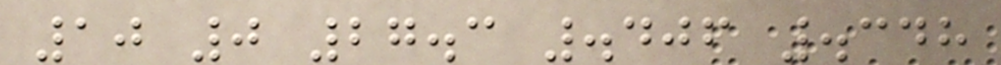10 0 27.3 .406 .348
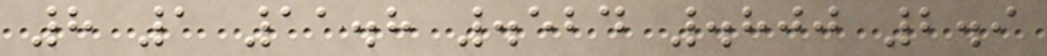8 1 11.8 .524 .800 2.9
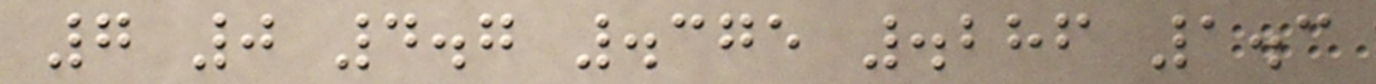7 0 4.7 .375 .286 1.3
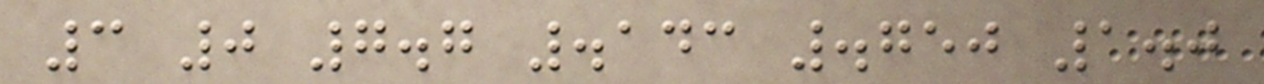3 0 7.7 .143 .750 1.0
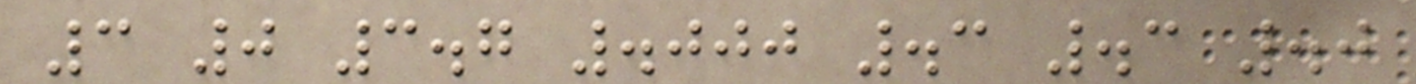3 0 3.7 .000 .3 .3 .0
